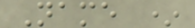Name *
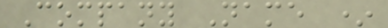Company Name *
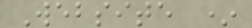Website *
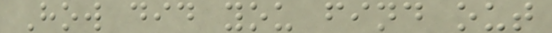How did you find out
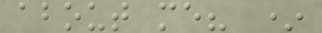about me? *
